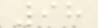98
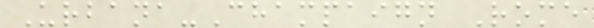Urbana-Champaign Rome
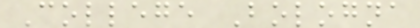College Bologna
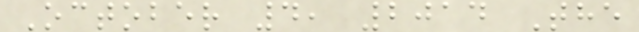October 4, 2014 The
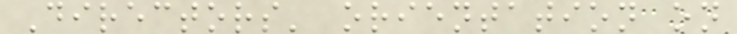Directors' orientation on
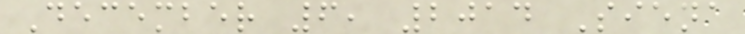December 6, 2014 Siena
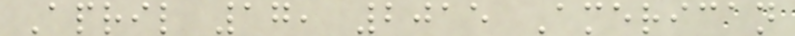April 17, 2015 American
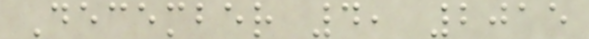December 4, 2015
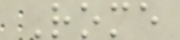Rome
